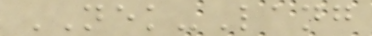NEK-Lang
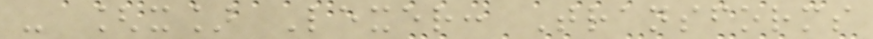- [x] Lexer: Transforms
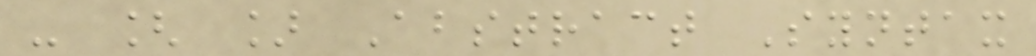- [ ] Abstract Syntax
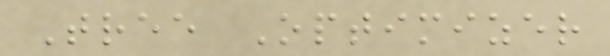Tree Optimizer
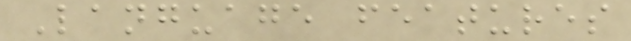Language features
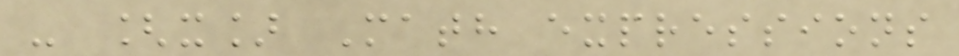- [x] Math expressions
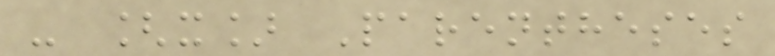- [x] Parentheses
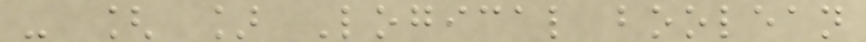- [ ] Logical boolean
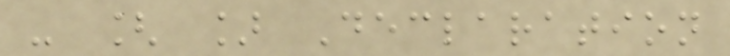- [ ] Declaration
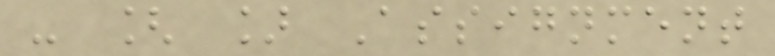- [ ] Assignment
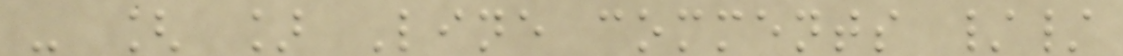- [ ] Line comments //
